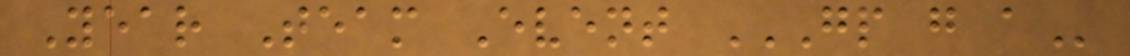Year Team Event GP G A
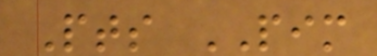Pts PIM
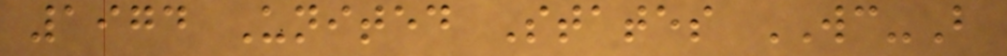1974 United States WC-B
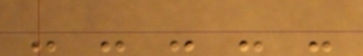- - - - -
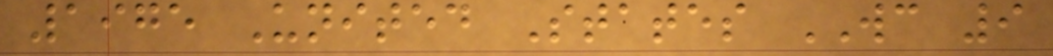1975 United States WC 9
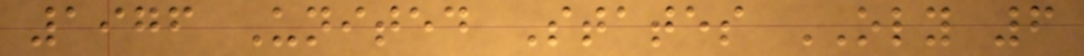1976 United States OLY 6
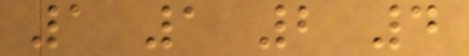1 1 2 4
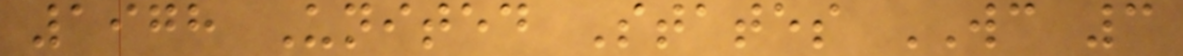1978 United States WC 3
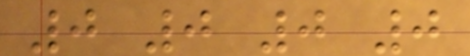0 0 0 0
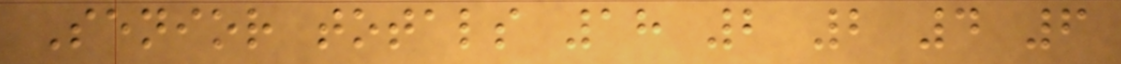Senior totals 18 2 2 4 6
